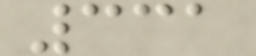331
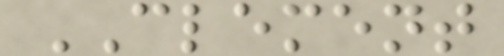CLEMENT
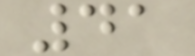41
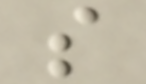s
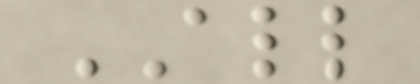ALL
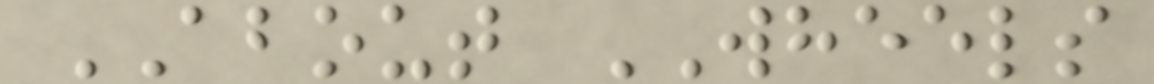ABOUT WHEELS
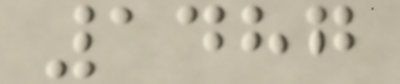1487
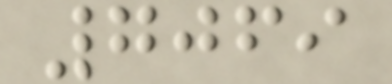7069
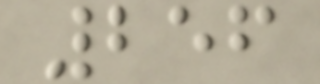256
